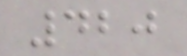420
